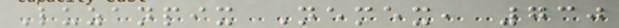Luzanpix Nemex, 730
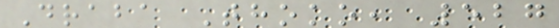Draba Thoko, 527
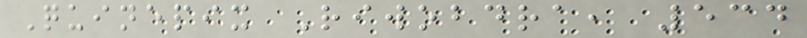Quinepix Riwobdra, 534
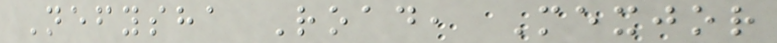Nefysha Road, Mexjor
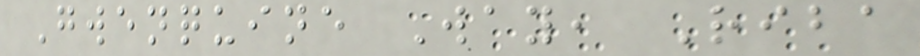Gwenquine Way, Riba
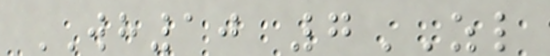WH10 7ZL
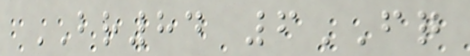BR84 6FQ
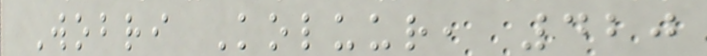Wobri Koluur, 420
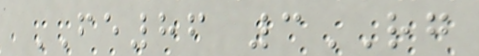FE86 3RG
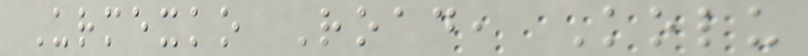Urmexko Road, Kolu
